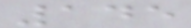145
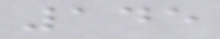145
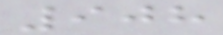908
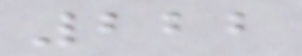222
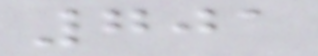701
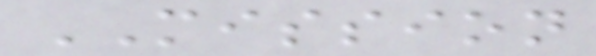MISSION
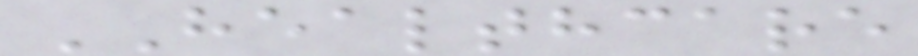HEALTHCARE
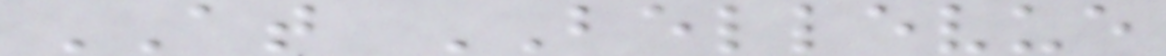AT BELLEVUE
